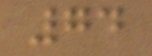74
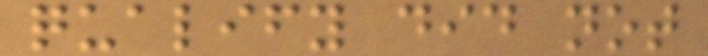qualify did not
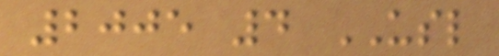2005 4 USL
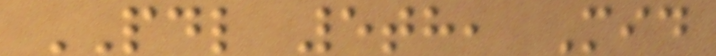PDL 5th, Mid
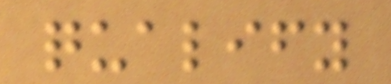qualify
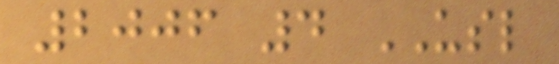2006 4 USL
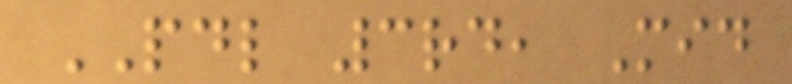PDL 3rd, Mid
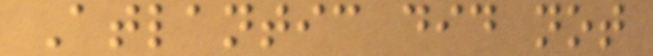Atlantic did not
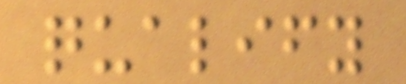qualify
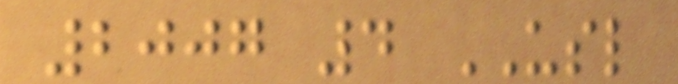2007 4 USL
